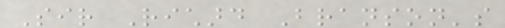Sir Richard Branson's
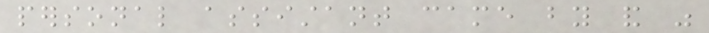personal assistant came by and was
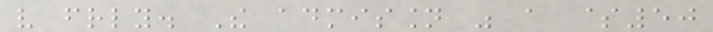very friendly. The admission was a $50
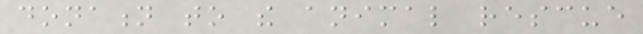donation to the animal rescue
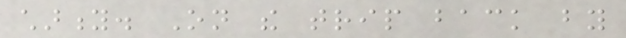charity. On the trip back by
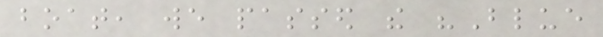boat, we passed the "Blue
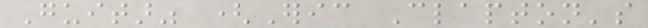Guitar" (Eric Clapton's
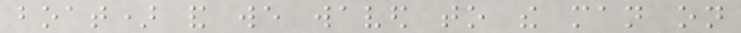boat) and we waved to the man on
